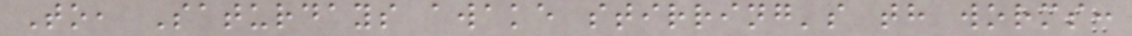To, Saturdays awake stirring's th worms:
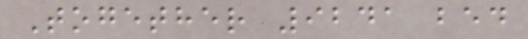Together 9241 bed
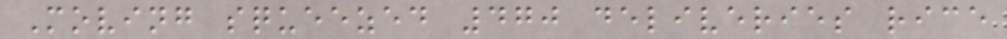Moving squeezed 470 deliveries rice
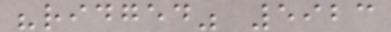"ridged" 5923
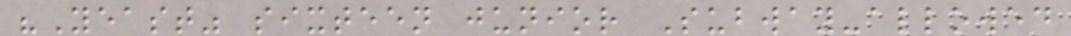"Yeast" sixteen junior Subway-allowed
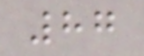87
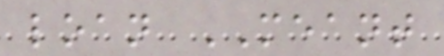loan MEANT
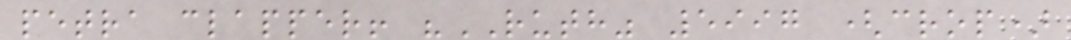petra clapper! "RUTH" 5997 (crop)
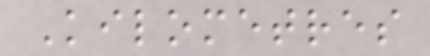Kilometres
